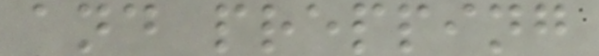and prepping
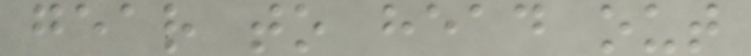gear to head out
